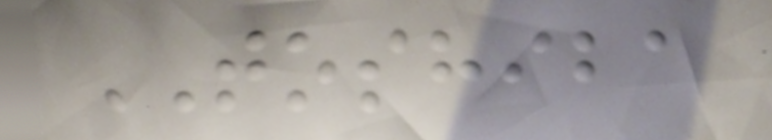TOSHIBA
